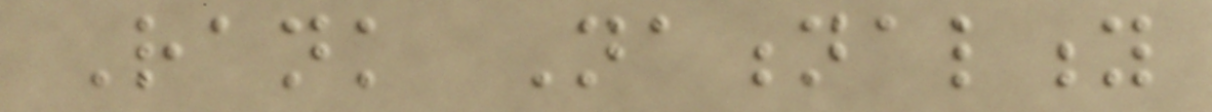Rank Nationality
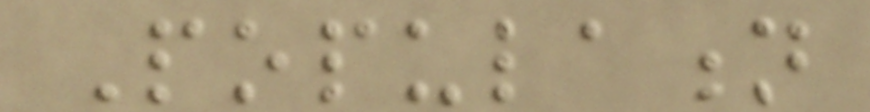Population
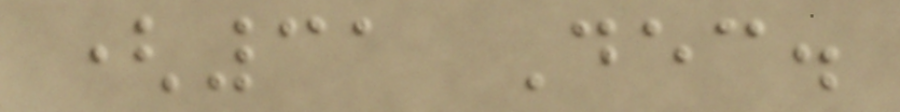(31 Dec.
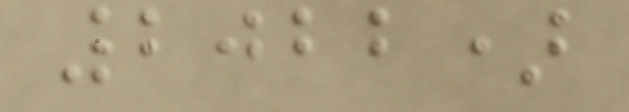2022)
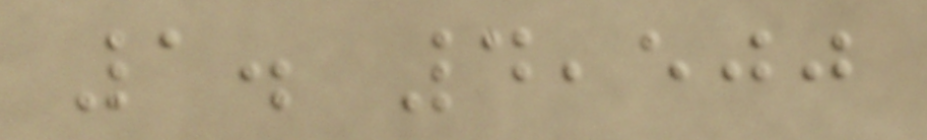1. 4,500
